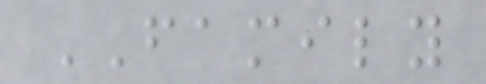FAMILY
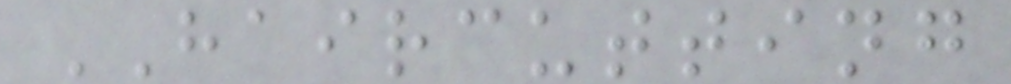HAIRCUTTING
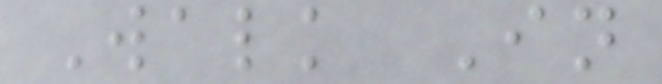Walk In
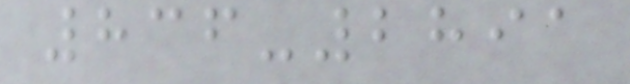836-2891
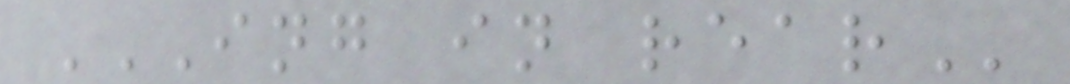ING IN REAR
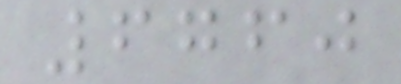6760
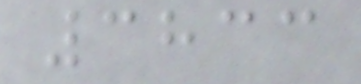3833
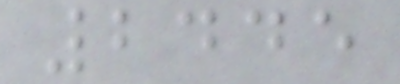2445
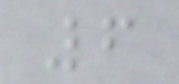6
